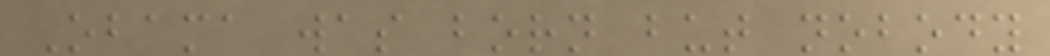Obama was born but nobody
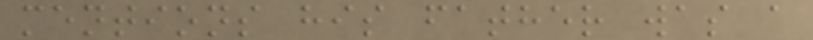mentions his father was a
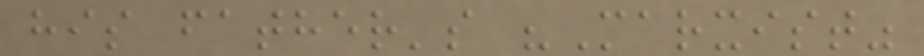his father's "Marxist"
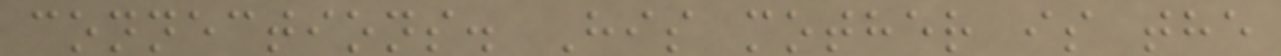connections. His mother is the
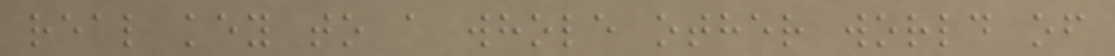real key to a whole other world of
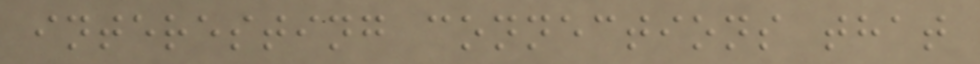interesting connections that
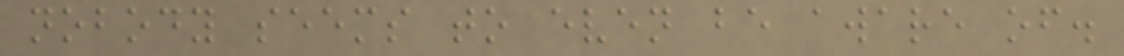nobody seems to even be aware of.
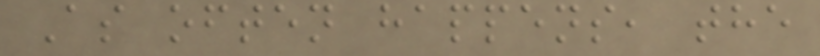As often happens, the
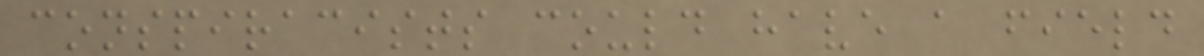conspiracists could have a field
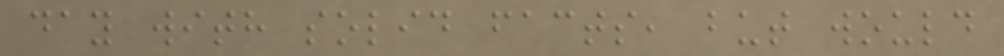day with solid facts, but would
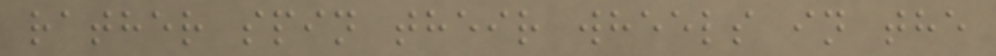rather spin their wheels in the
